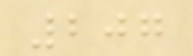207
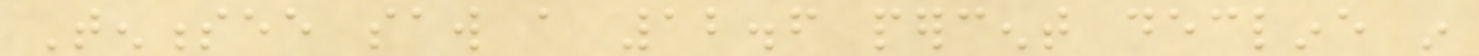Tennessee saw a 12.6 percent decline in
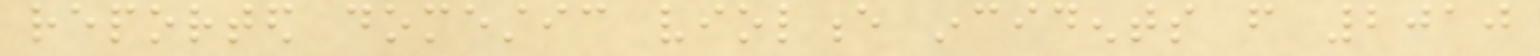reported domestic violence incidents from 2010
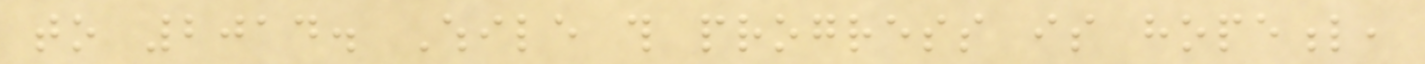to 2014. While this progress is hopeful,
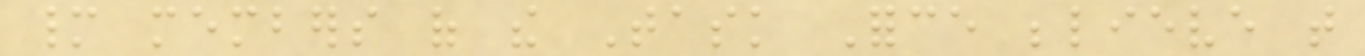many members of the Task Force believe that
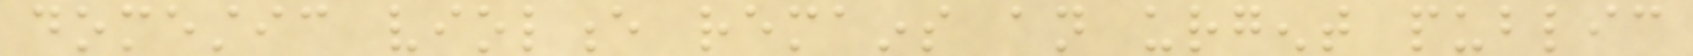domestic violence remains an urgent public
